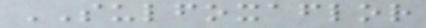SULFOXAFLOR
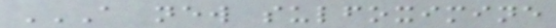A NEW SULFOXIMINE
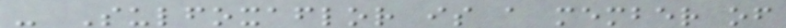- Sulfoxaflor is a member of
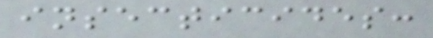insecticides:
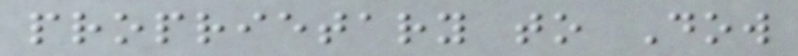proprietary to Dow
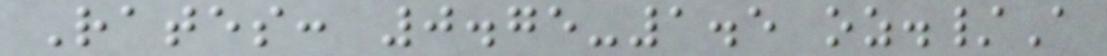Rates: 0.75-1.5 oz./A
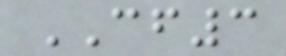CF3
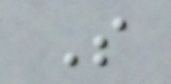S
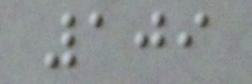109
